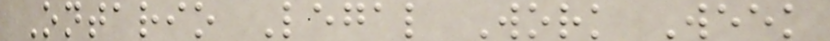Ontario Legal Work Week
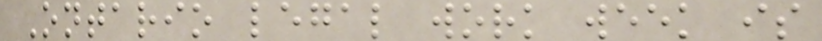Ontario legal work week is
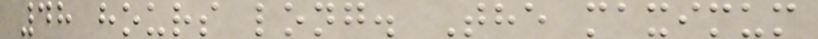48 hours long. The maximum
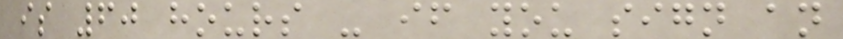is 60 hours - if you sign an
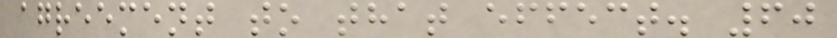agreement to that effect. 60
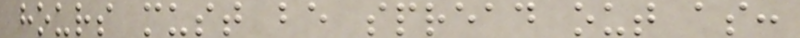hours must be spread out as:
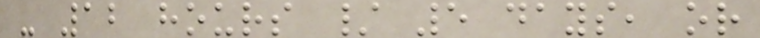- 12 hours / 5 days, or
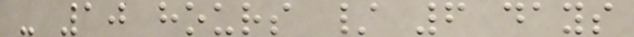- 10 hours / 6 days
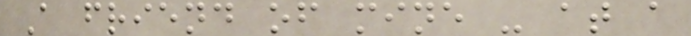A friend of mine - at a
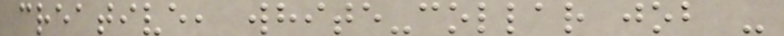creative, white-collar job -
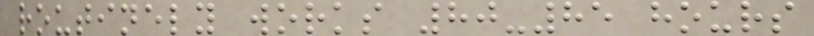routinely works 80-85 hours
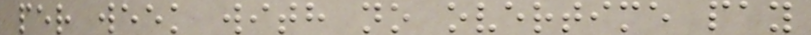per week with no overtime pay
